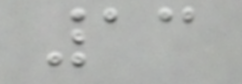13
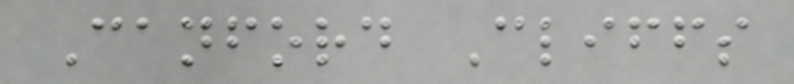Canford Cliffs
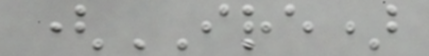(IRE)
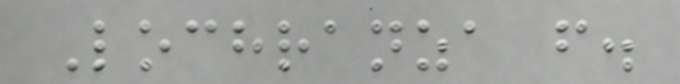Lochranza f.
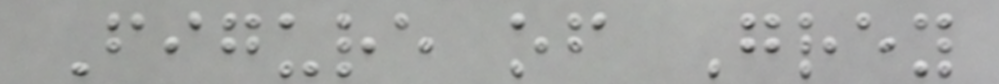Figure of Grey
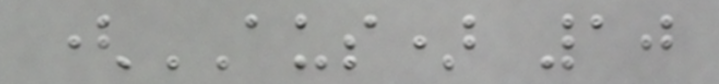(AUS) 10
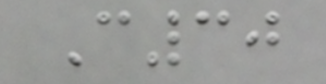C30
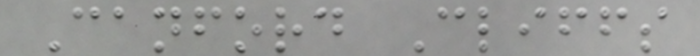Canford Cliffs
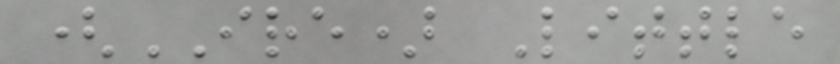(IRE) Little
